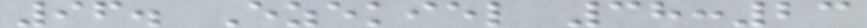96. Ezekiel 38:23
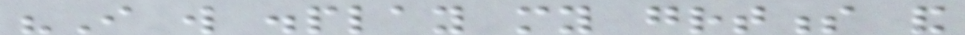"I will display my greatness and
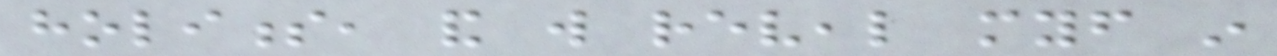holiness, and will reveal myself in
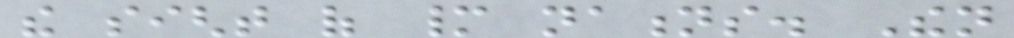the sight of many nations. Then
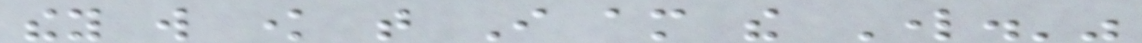they will know that I am the Lord.'"
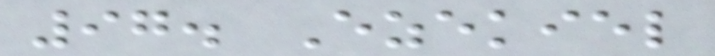97. Ezekiel
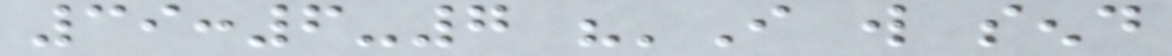39:6-7 "'I will send
